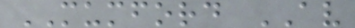MUMFORD AV
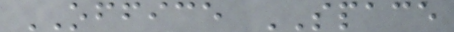OFFICE SPACE
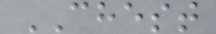CHEST
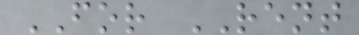FOR RENT
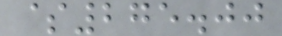$275.00
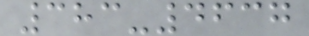383-4637
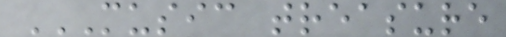MUSIC TREASURE
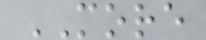MORE
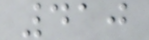410
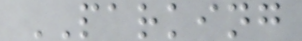PARKING
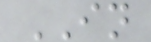IN
